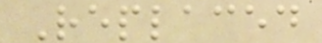Replaced
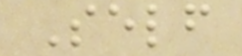Self
